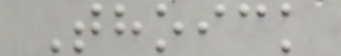Thoick
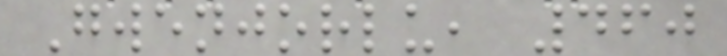Gwenjorlu, 460
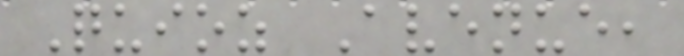Quioz Avenue,
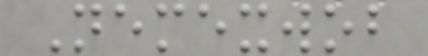Nemexwob
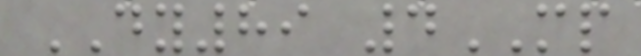DY89 4MP
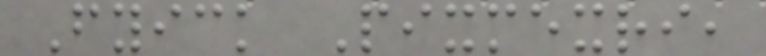Fyick Pixmexri,
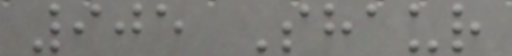905 Shaur
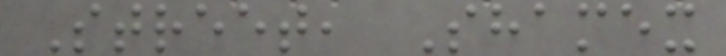Street, Shamex
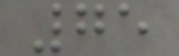75
